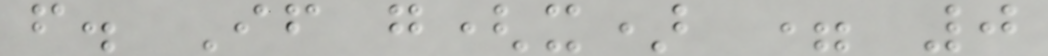f. If g(x) = 0
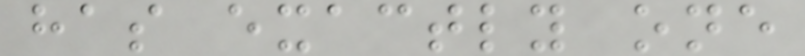has exactly one
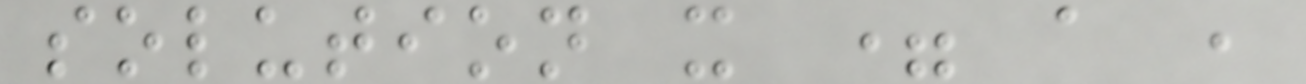solution x = a ,
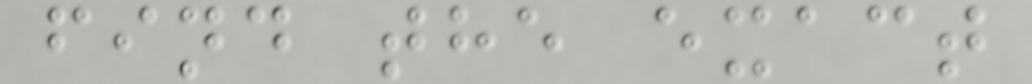find the exact
